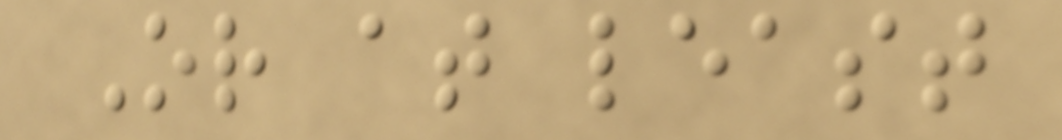Or at least
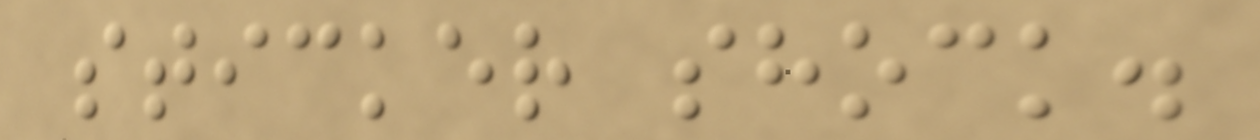sticker shock.
